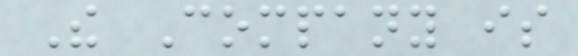The Company is
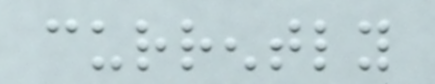currently
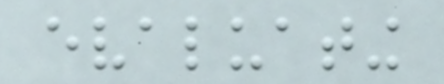evaluating
